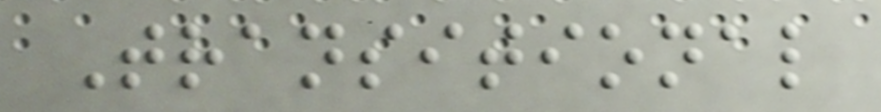Transitional
